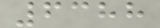6388
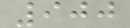900
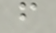f
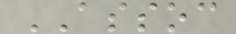ASSOC
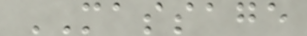MASSAGE
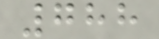788
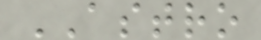ASTRO
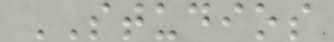STUDIOS
